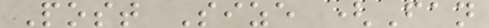Post Size (Fan
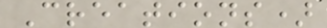Creations)
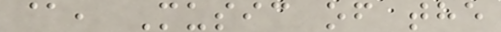@, Music of the
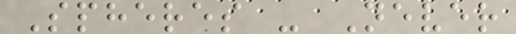Spheres - Never
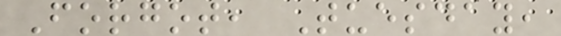Forgot, Tuesday,
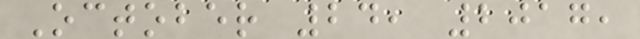October 24, 2017,
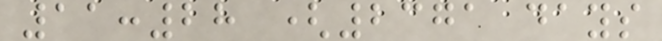11:28 (2371 days
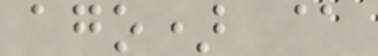ago) @
